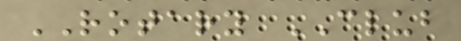ROTARY CLUB
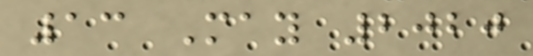13 May 2020
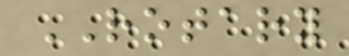ROTARY
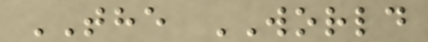THE WORLD
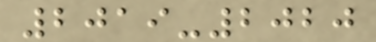2019-2020
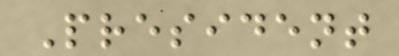President
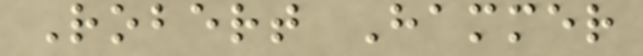Robert Hammer
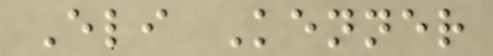Eli Kenner
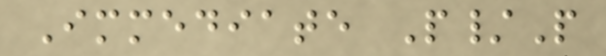Immediate P/P
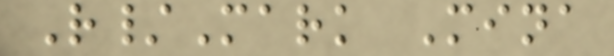R/Mark Mina
